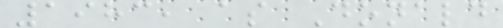1983, as Donald
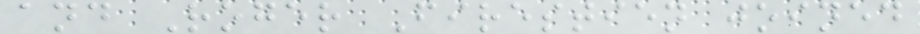and Roger Firestien joined
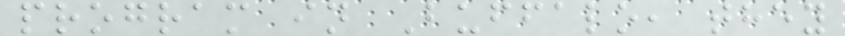program in Buffalo, they
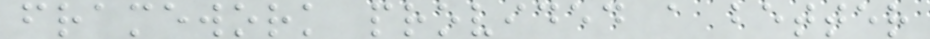framework provided a better
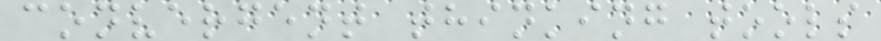convergent thinking tools
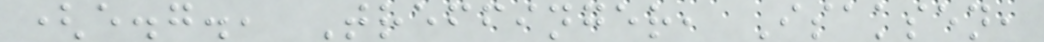(e.g., Treffinger, Isaksen,
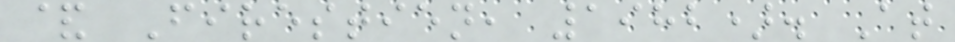& Firestien, 1982). At
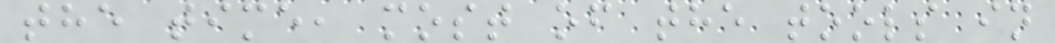the time, most of the tools in
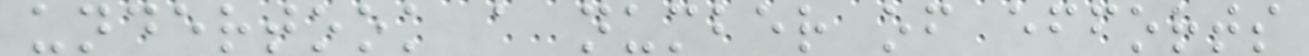undertook a number of efforts
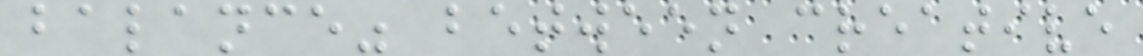balance" between creative
